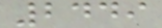2449
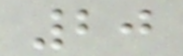20
